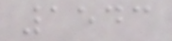1543
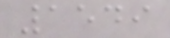1549
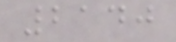2140
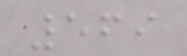569
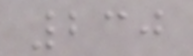230
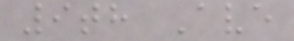9th Ave
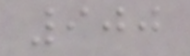900
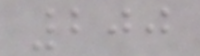200
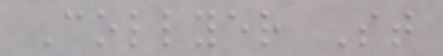Collyer St
